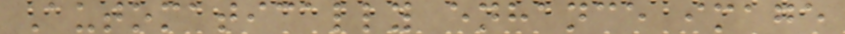Automatically enhance image
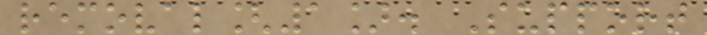removal[1]. Support
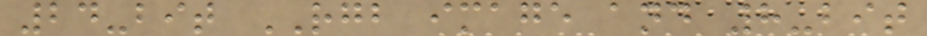24-bit RGB image and 8-bit
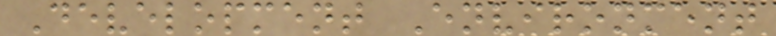Development Environment
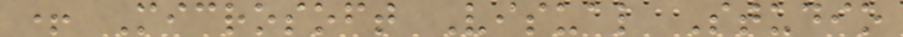+ Microsoft Visual Studio
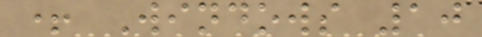+ Windows 10
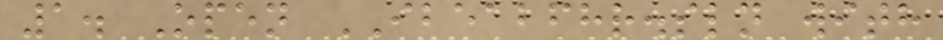1. Open IBEABFHR.sln with
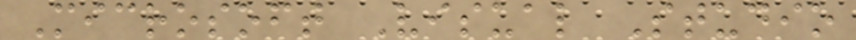Microsoft Visual Studio
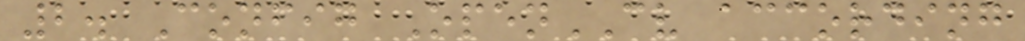2. Config OpenCV according
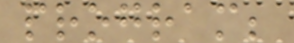program;
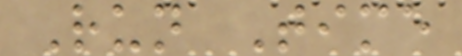Run Time
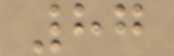87
